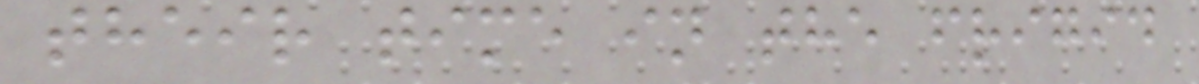their time in the frigid
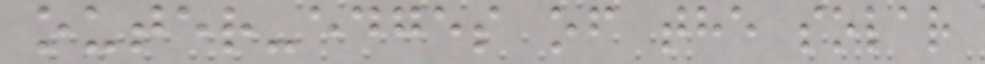outer-edges of the solar
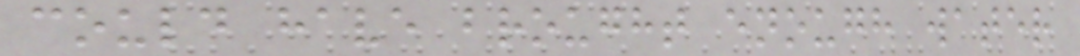could have brought enough water
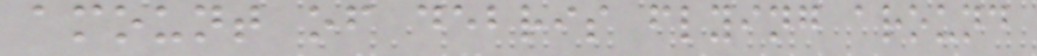amount of debris flying around
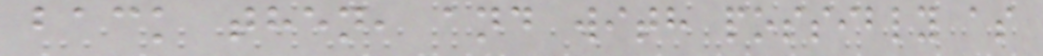back then, and with possibly as
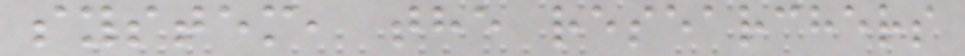system, the researchers
